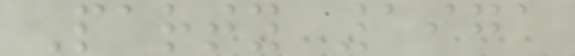Party 1971
